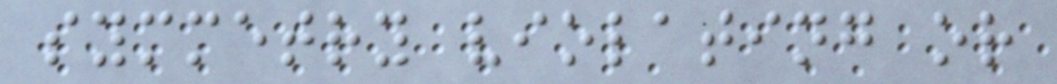symmetry violating or
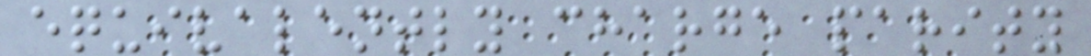equivalently charge parity
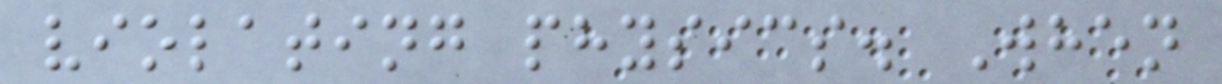violating physics. When
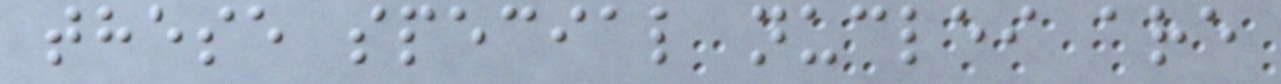these special nuclei are
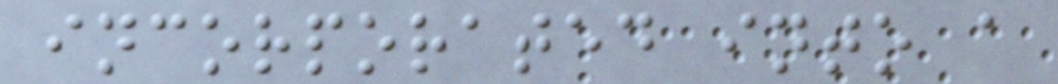incorporated into a
